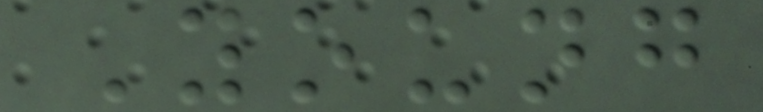Young
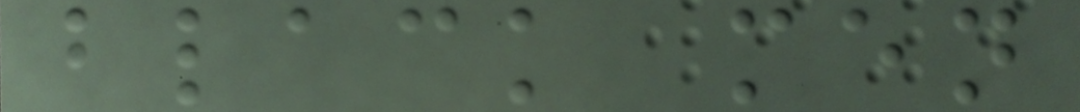black men
